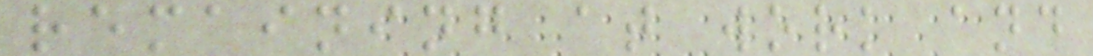remaining at work and
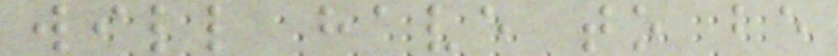will have to be
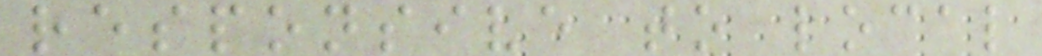responsive to local
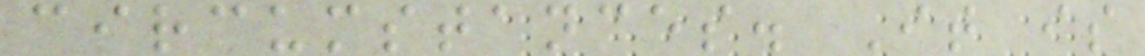circumstances. It is
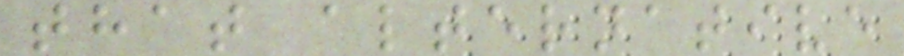that alternative
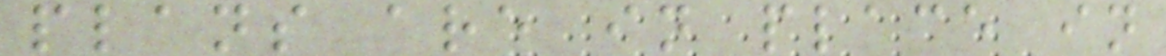plans are in place in
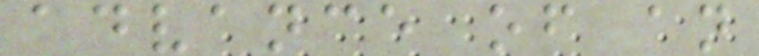advance of an
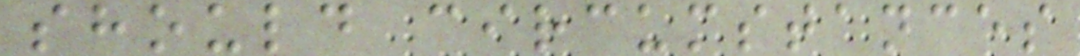should circumstances
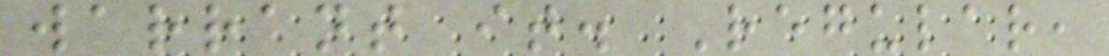warrant it. Regular,
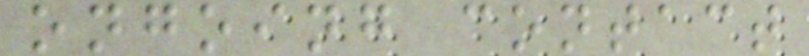ongoing contact
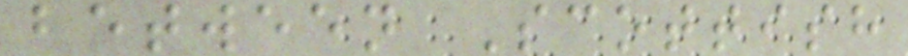between Scottish
